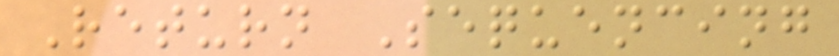Return Sequencing
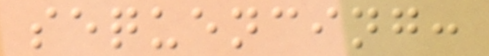sequencing:
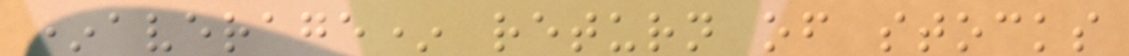*average* return of stocks
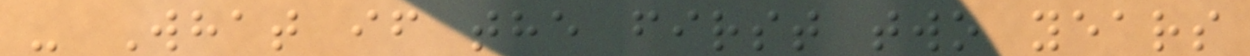- What if the first two years
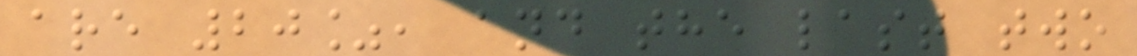are 20%, and the last two
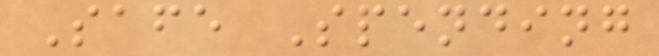Safe Spending
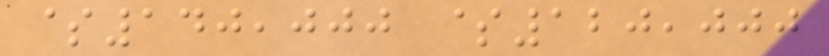$140,000 $120,000
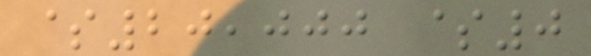$20,000 $0
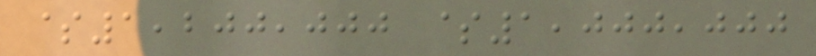$1,200,000 $1,000,000
